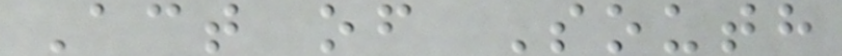Act of South
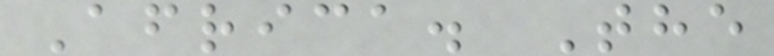Africa. The
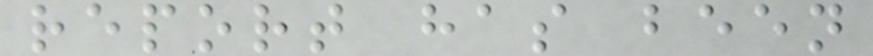report has been
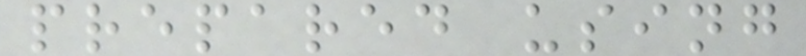prepared using
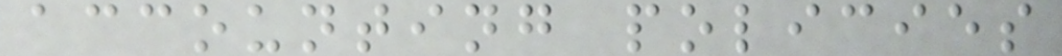accounting policies
